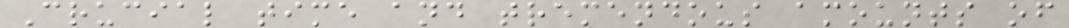Crucial time and tremendous amounts of
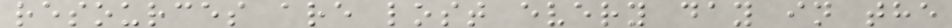resources are lost every day in the
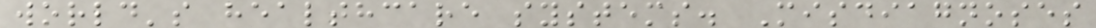world's healthcare systems. Misdiagnoses
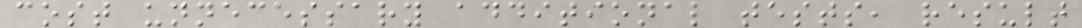cost unnecessary additional tests, result
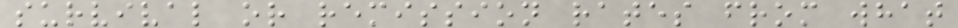survival or remission rates from what
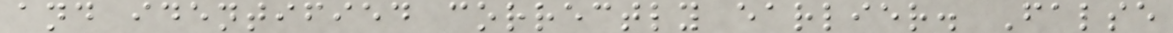and identified correctly earlier. False
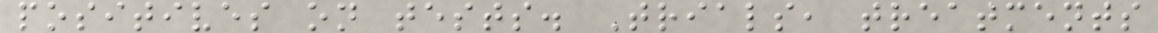positives on tests. Trials, treatments
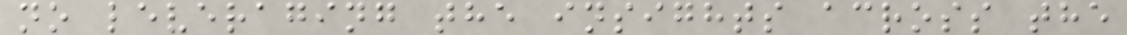no leveraging the insights across the
